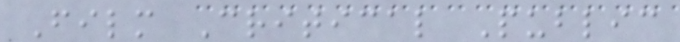Film Critical Public
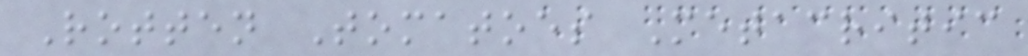Rotten Tomatoes Metacritic
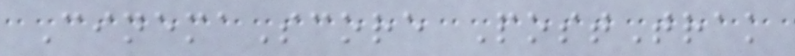CinemaScore PostTrak
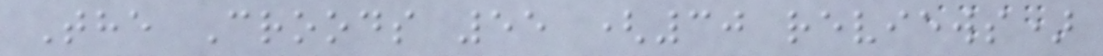The Croods 55 (30 reviews)
